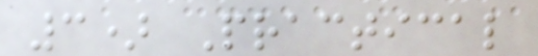3) Practical
